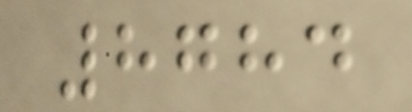8784
